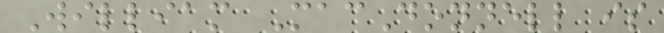William MacDonnell is
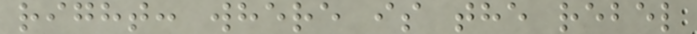right: where is the rebel
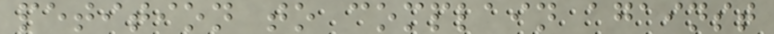petition to complain against
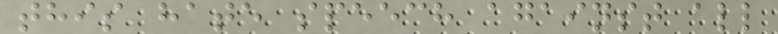this hate speech against all
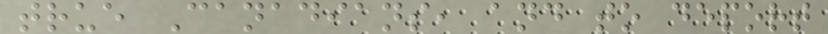true Canadians, and to deport
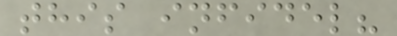this infidel?
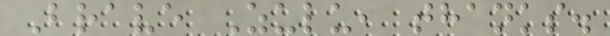Brave Zulu, thanks.
